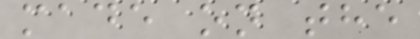made on the
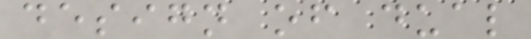design of dual
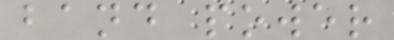band power
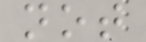not
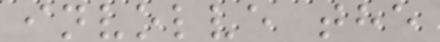involve the
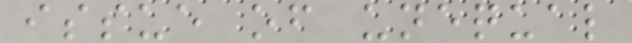issue of unequal
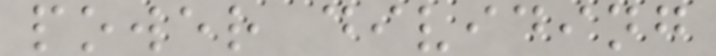power dividing
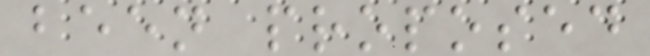been proposed
